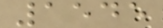1545
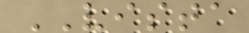VISTA
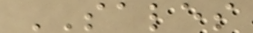SALES
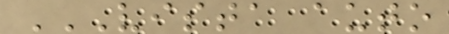VISTA AUTO
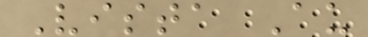Vista Au
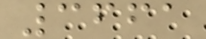3661
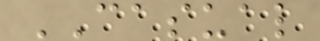CASUAL
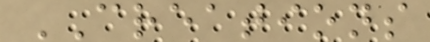CREATIONS
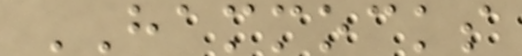HAMMOCKS
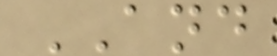AND
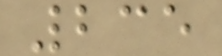235
